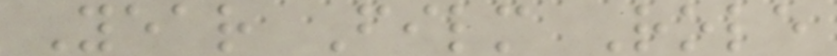Year Film Role
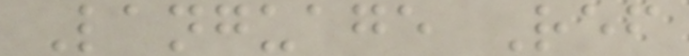Language Ref
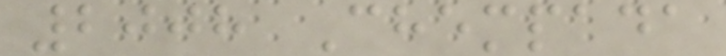2008 Chempada
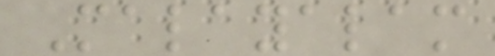Malayalam
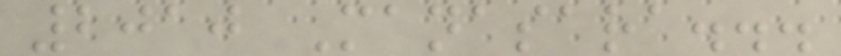2010 Manasara...
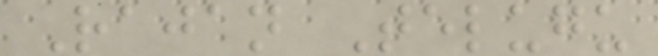Rajan Telugu
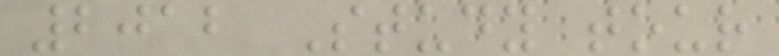2012 Study tour
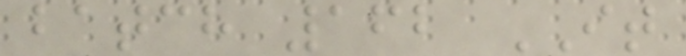batch 162 IT
